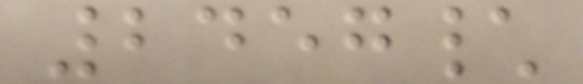2457\
